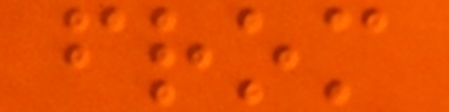from
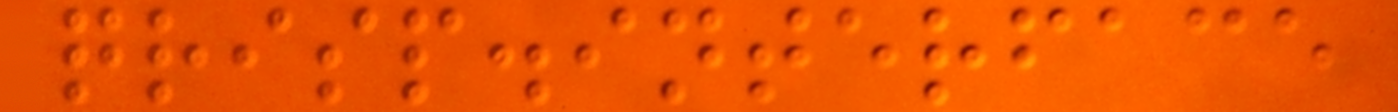qrisp.interface
